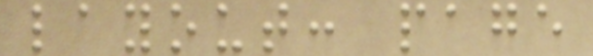layout: page
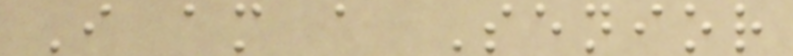I am a Senior
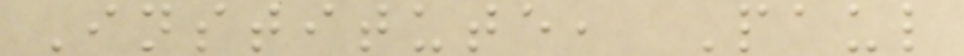Institute, Paul
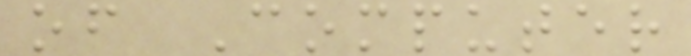of Computer
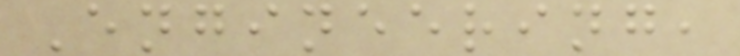Engineering,
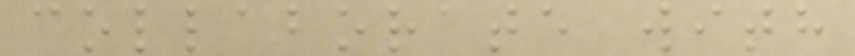collaborate with
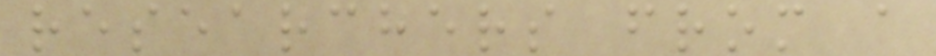researchers from a
